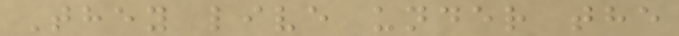They live under the
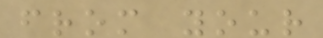from your
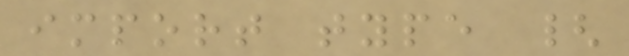import type {
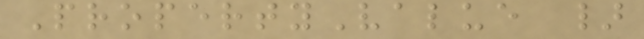PropertyValue }
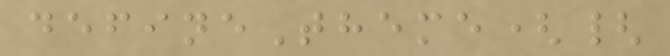defineTheme({
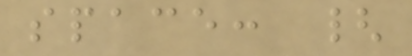space: {
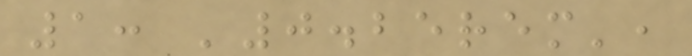1: '0.25rem',
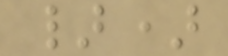})
